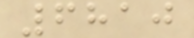6810
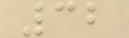32
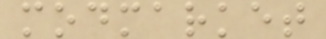modmarket
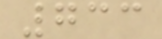733
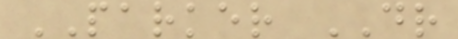PARKER DR
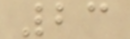23
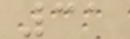31
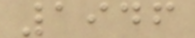1946
